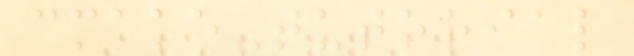cmake-tutorial
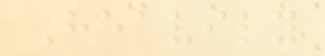Heavily
